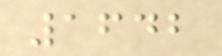1642
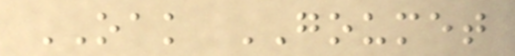OAK GOUMET
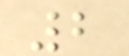2
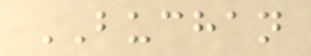BUCHAN
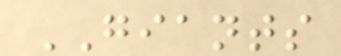GIANTS
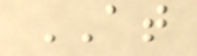AT
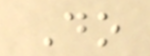Do
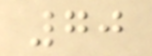70
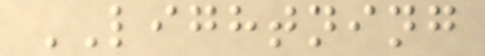LIGHTNING
